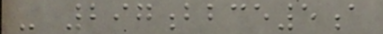- 297bbce5a
